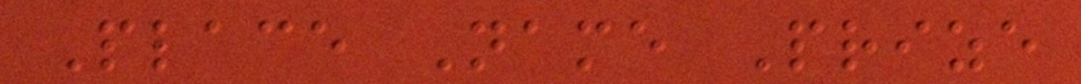Place Name Prize
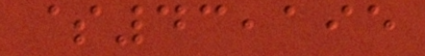$43,195
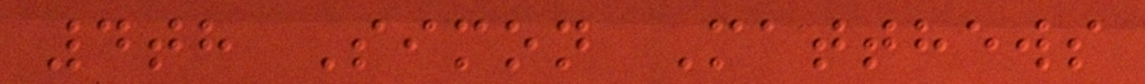4th Simon Matthews
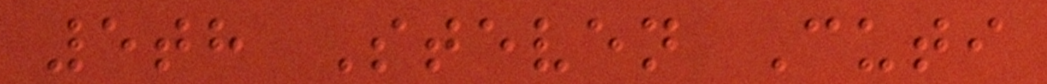5th Steven Cuti
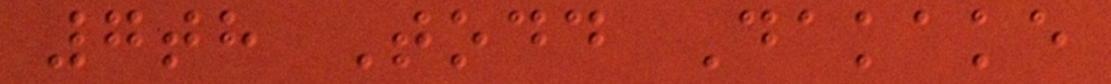7th Todd Dakake
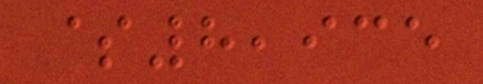$8,935
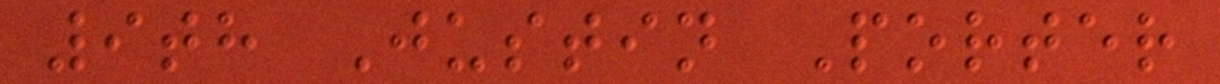9th Justin Porter
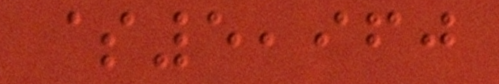$5,960
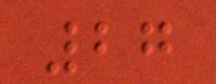27
